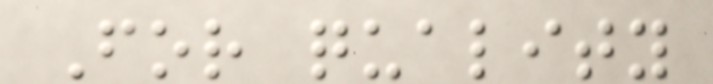For quality
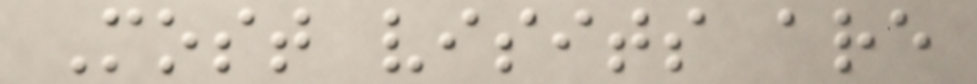Most visits are
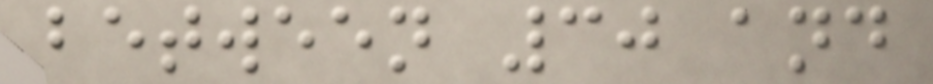between 30 and
